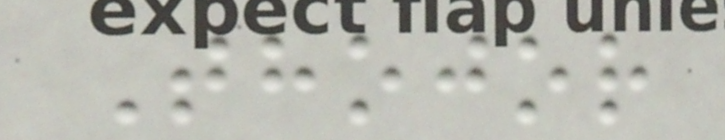Thojor
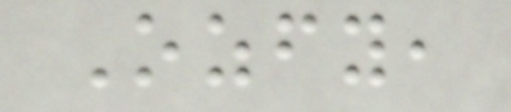Ozfy,
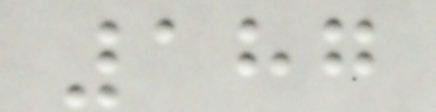187
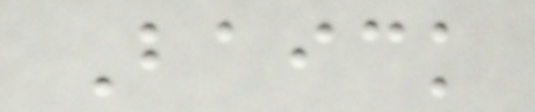Baick
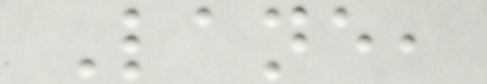Lane,
